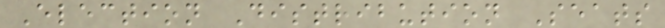Election Distribution Seats
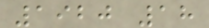1920 18
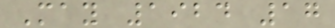May 1924 17
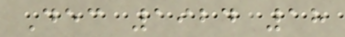Dec 1924 18
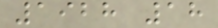1928 18
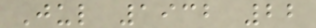Jul 1932 22
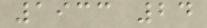1933 24
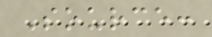Source:
